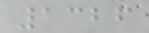1326
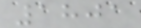1801
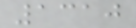1310
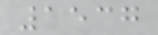1537
